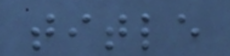title
